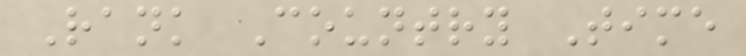Rank Country Time
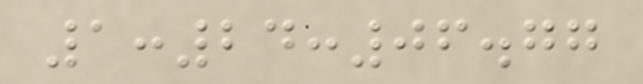1:24:06.77
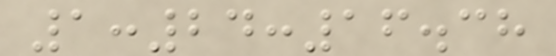1:24:16.38
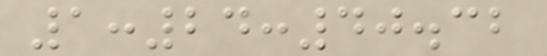1:24:40.32
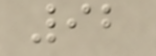92
